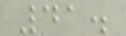41.
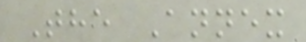The Annex
